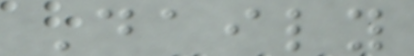Daily
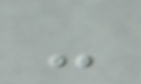-
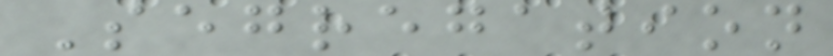Segregation
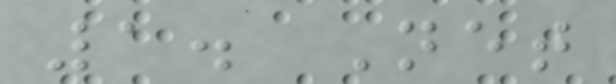1. Net
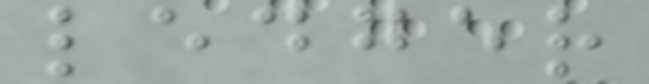ledger
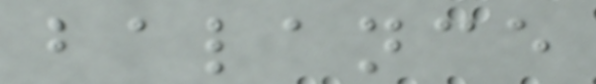balance
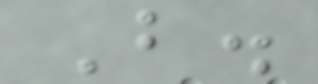B.
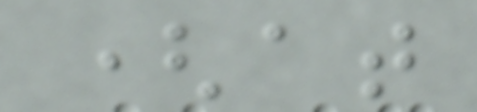(at
